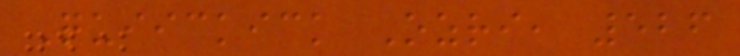Quiickick Ozri, 526
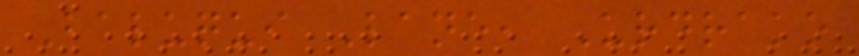Baluqui Lane, Urdrako
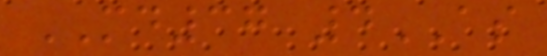MD37 4AS
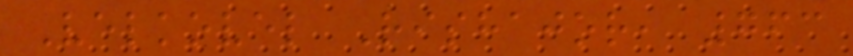Velkovel Rishajor, 763
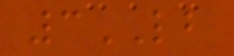3LB
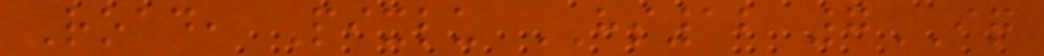Road, Pixlu HS12 7IQ
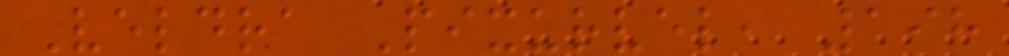Veldra Pixurvel, 198
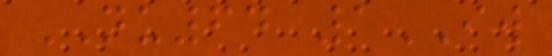NU64 1IW
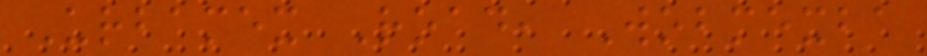Urbamex Road, Wobmexba
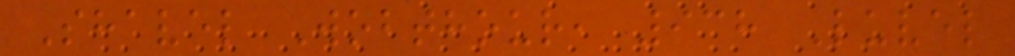Shavel Wobthour, 938 Luvel
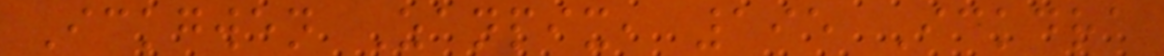Ickgwen Zanpix, 195 Ickdra
